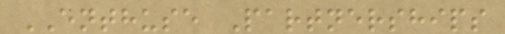ENTHUSE Partnerships
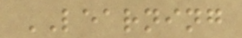LEARNING
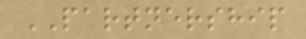PARTNERSHIP
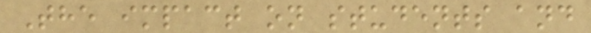The impact on students and
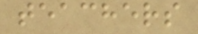teachers
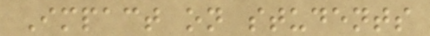Impact on students
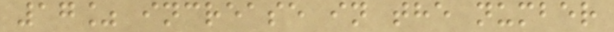17% increase in the number
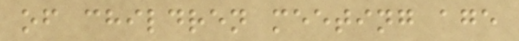of children meeting age
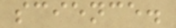science.
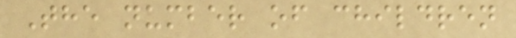The number of children
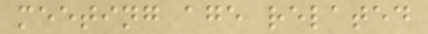meeting age related
